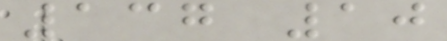137 10
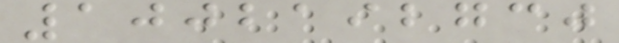1002192730
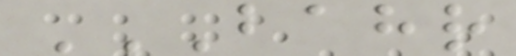BAHR
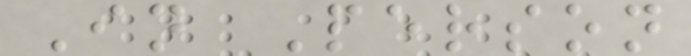In Person
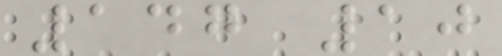147 10
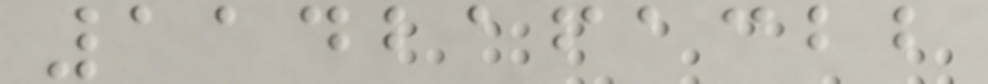1142161322
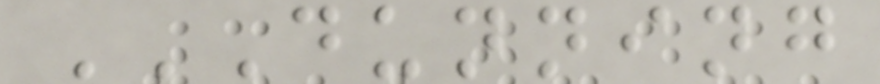DUNNING
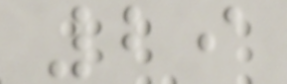29
